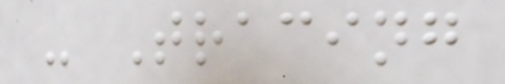- Tracing
